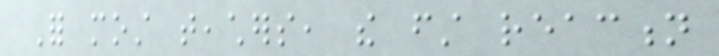For most teachers, the first reaction
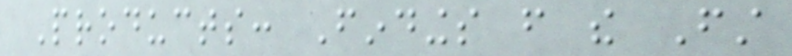Products: Findings from the First
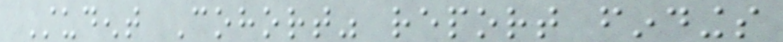Student Cohort" report findings
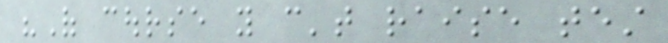"Of course you can't raise test
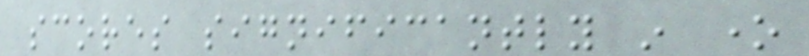scores significantly in one
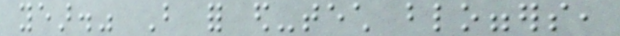year." But for ed-tech bloggers,
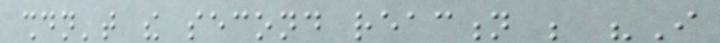shouldn't the second reaction be "I
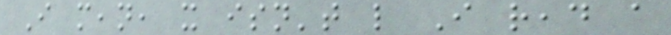I mean, it isn't like I read a
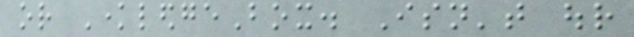or KnowledgeBox. Isn't our
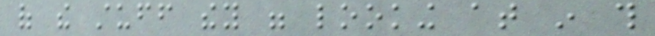of the stuff they were looking at in this
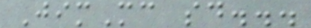JimMc said...
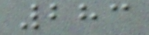283
